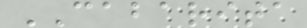CABARITA
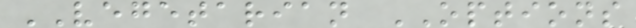VEGETARIAN OPTIONS
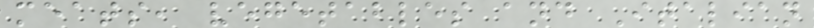meats, vegetables and Italian
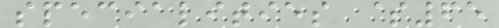specialities $65
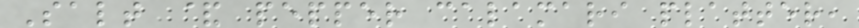Salt & pepper calamari platter,
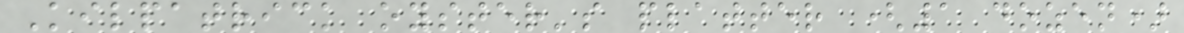Kilpatrick oyster's platter (1 dozen)
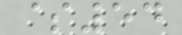$54
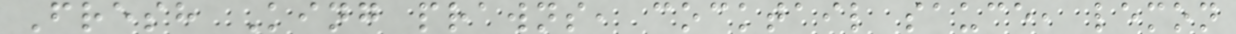Fresh King prawns, cocktail sauce, lemon
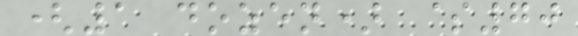(1 dozen) $70
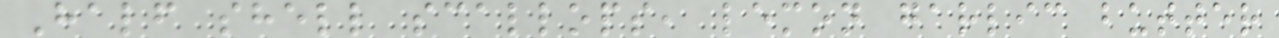Half shell scallops, lemon garlic butter
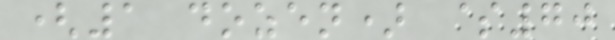(1 dozen) $70
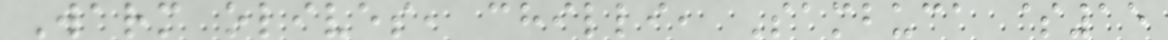Warm olives, chilli, Sambuca $15
